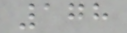178
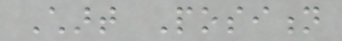Chart Position
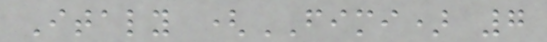Italy (FIMI) 7
